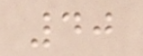40
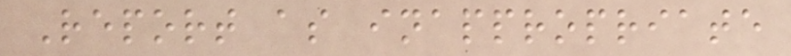Report as inappropriate
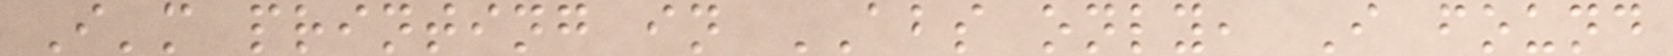I'm printing in ABS only, I found
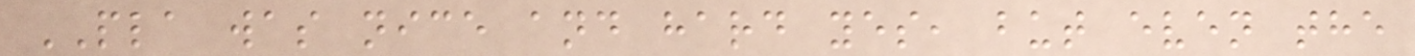PLA was nice and hard yes, but even the
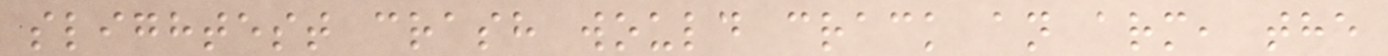slightest crash would crack an arm, the
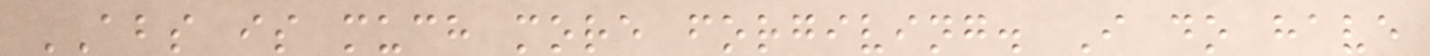ABS is much more forgiving. I do have
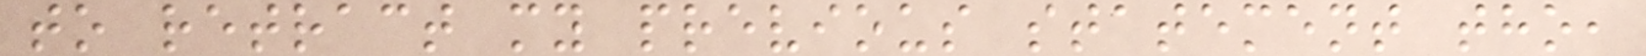to retract my previous statement tho,
